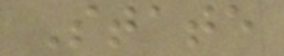State
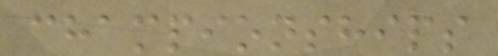championships
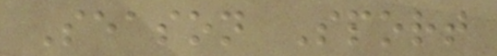Season Sport
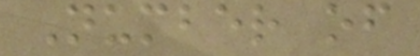Number of
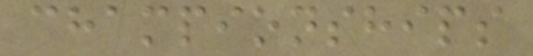championships
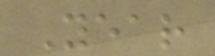Year
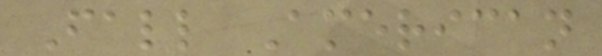Fall American
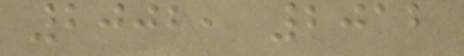2002, 2012
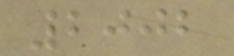2002
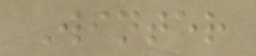Winter
